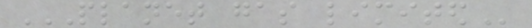PLANET GAS LIMITED
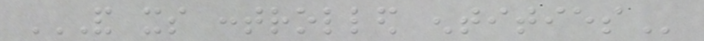AND ITS CONTROLLED ENTITIES
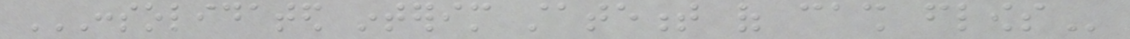CONSOLIDATED INTERIM STATEMENT OF CASH FLOWS
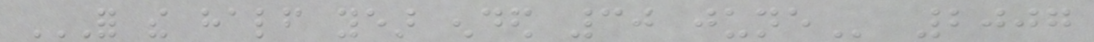FOR THE HALF YEAR ENDED 30 JUNE 2007
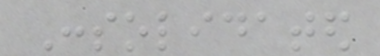Consolidated
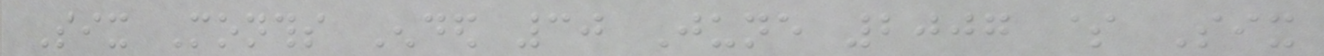Six Months Ended 30 June 2007 $ Six
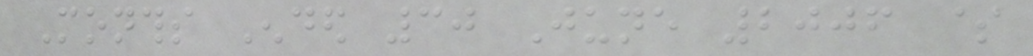Months Ended 30 June 2006 $
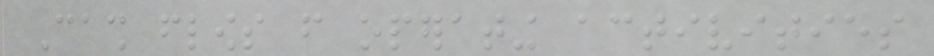Cash flows from operating activities
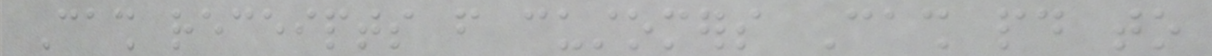Cash receipts from customers Cash paid to
